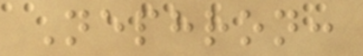Nephron:
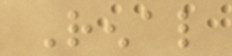Renal
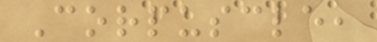Corpuscle,
